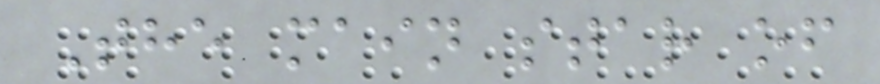The main star of
